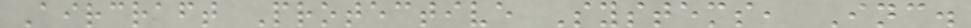Aircraft Protective Systems, Inc.
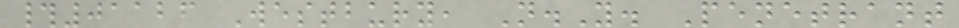#01126 Westbury, N.Y. Penetrant
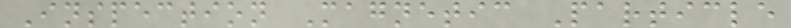Inspection Magnetic Particle
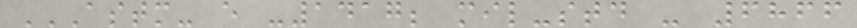ASTM- E -1417; MIL-STD - 6866
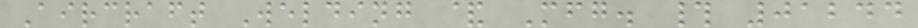Aircraft Welding & Mfg. # 01244
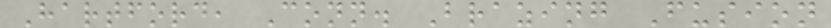Hartford, Conn. Brazing Fusion
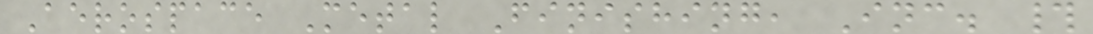Aerospace Metal Finishing, Inc. #
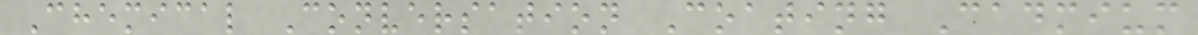Chemical Conversation Coating Cadmium
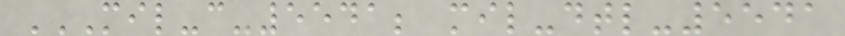MIL-C-5541; MIL-DTL-5541
